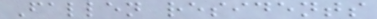Fallen residents
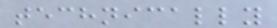technically
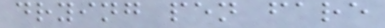drying pen fare
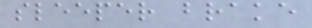sleeper brake
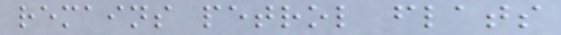remains petrol flats
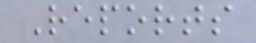Reports
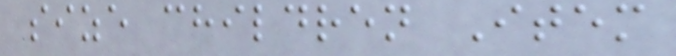size children Item
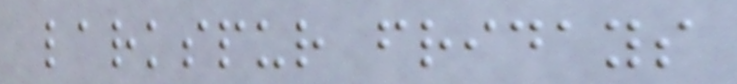larkspur fridays
